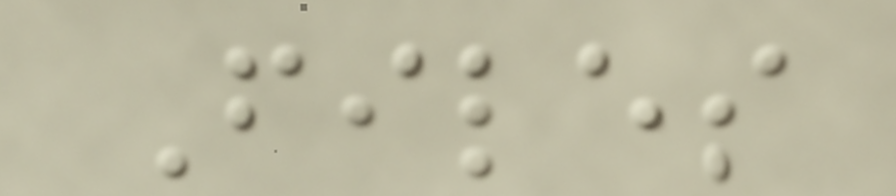Files
